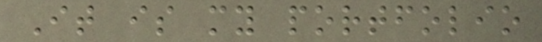It is my portfolio
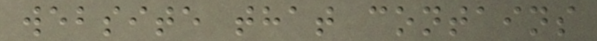website that contains
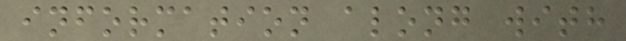information along with
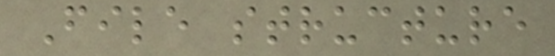File structure
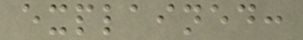explained:
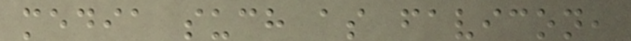media such as favicon,
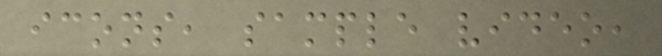icons, sample video,
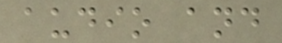audio and
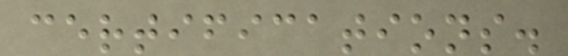certifications.
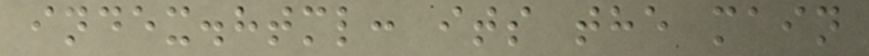index.html: its the main
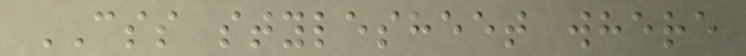CSS stylesheet where
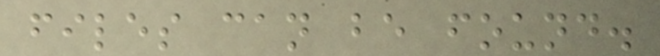files can be found.
